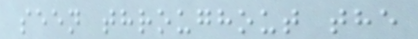seen throughout the
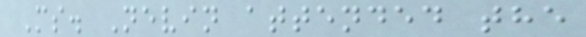Ms. Nevin attended the
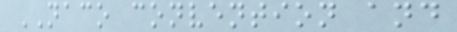NACO convention and
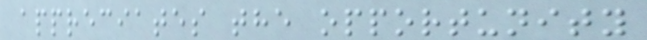appreciates the opportunity
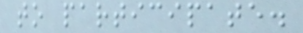to participate.
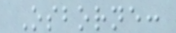Osborne:
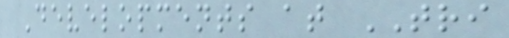Developments at TRI
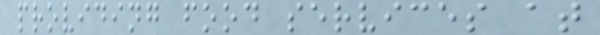providing food services at
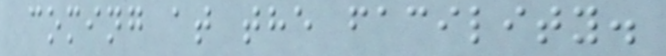coming at the facility.
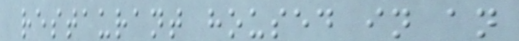restaurant housed in an
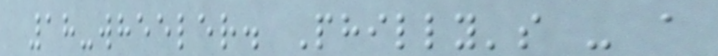18-wheeler. Philly's - a
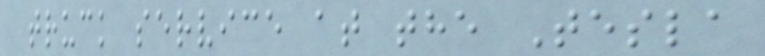truck service at the Tesla
